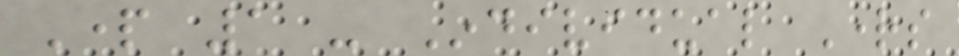Part 1 - Individual Rights
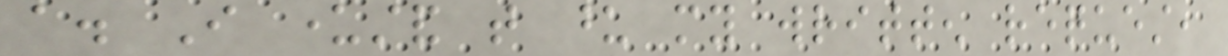a. I understand that upon my written request,
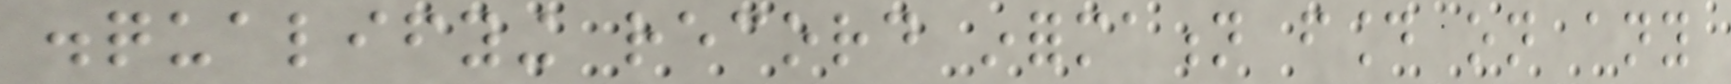disqualifying record information found on any
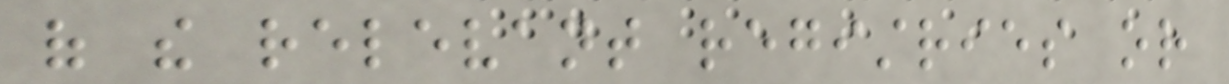of the relevant registries or
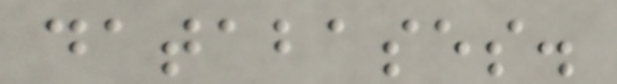databases.
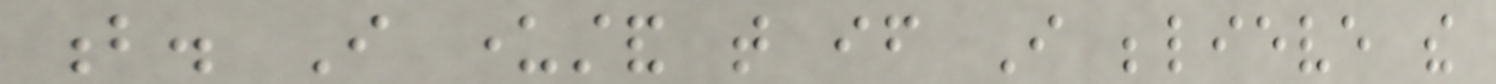b. I understand that if I believe the
